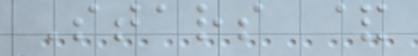Stars &
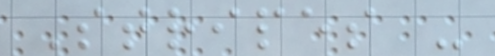Stripes -
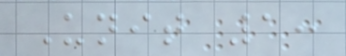Unit 1:
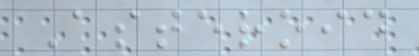Asteroid
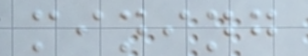mining
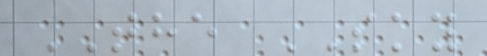THE SKY
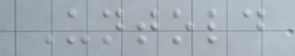Untold
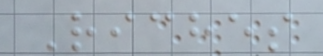Riches
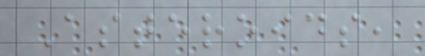Asteroids,
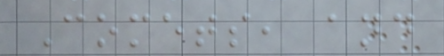Comets, and
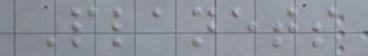Planets
